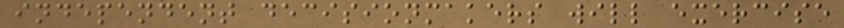independent decisionmakers will exercise
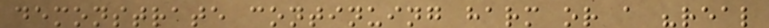demonstrate continuing harm or a "real
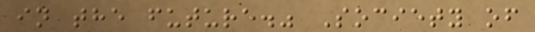in the future." Society of
